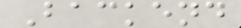Backend
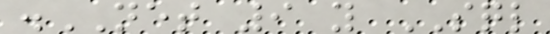.NET 9 y SQL
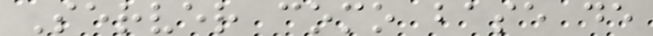Server como base de
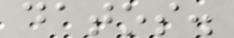datos.
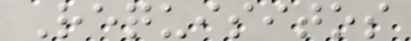Requisitos
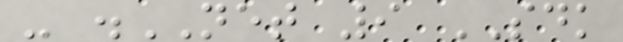- .NET 9 SDK
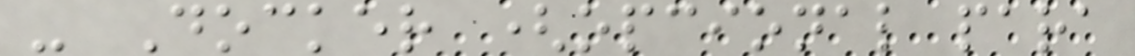- Docker (opcional para
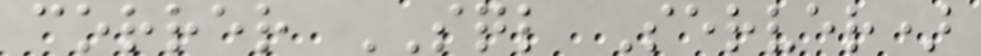correr SQL Server)
